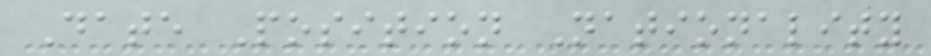Date Position Nationality
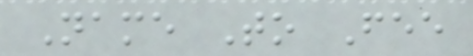Name To Fee
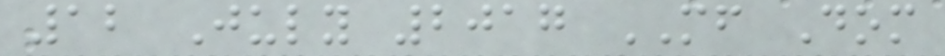12 July 2017 MF Dom
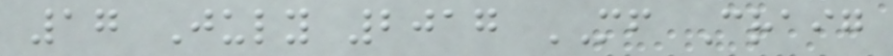17 July 2017 MF Craig
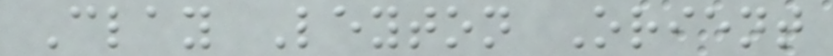Clay Leyton Orient
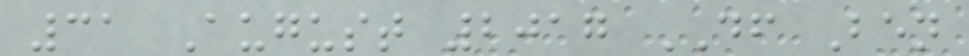31 August 2017 DF Ben
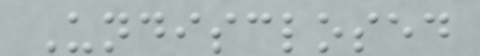Undisclosed
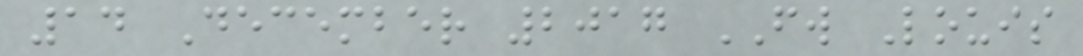14 December 2017 FW Louis
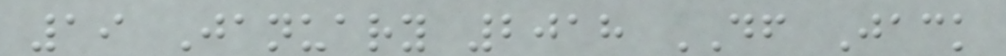19 January 2018 DF Jack
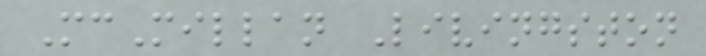McMillan Livingston
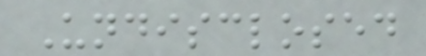Undisclosed
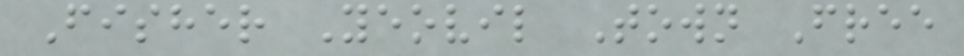Fisher Yeovil Town Free
